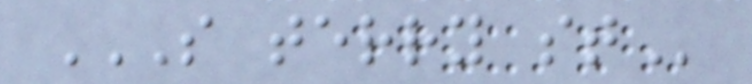S TERRY ST
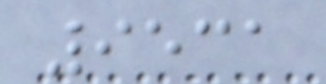9531
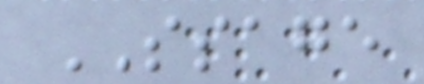SSAGE
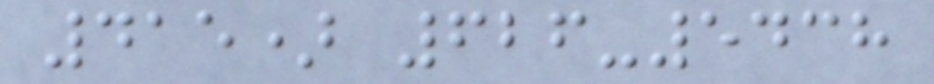415) 626-5438
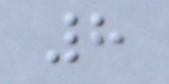8
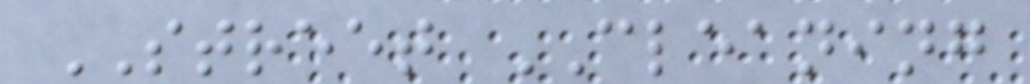STREET CLEANING
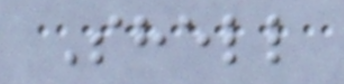Shell
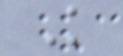K
